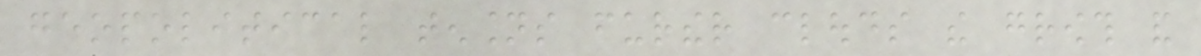geopolitical tensions further clouds the growth and
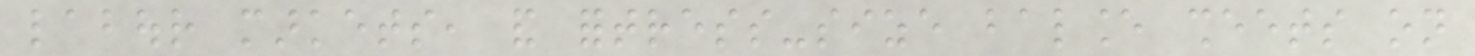labour markets, and fortress-size balance sheets on
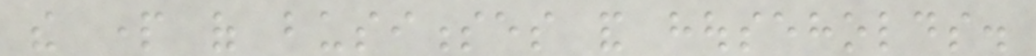the part of businesses and households.
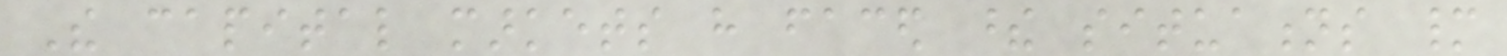The capital markets have faced these situations many
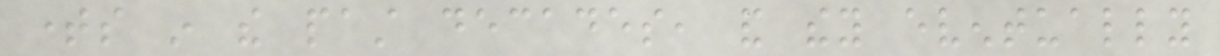times in the past decades, and they eventually
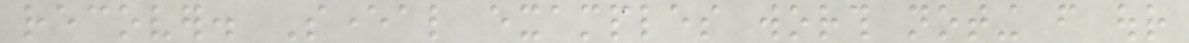recover. Several examples worth noting from our
